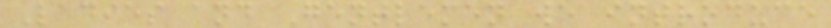Ladies and Gentlemen we introduce
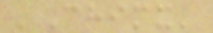'Chimx'
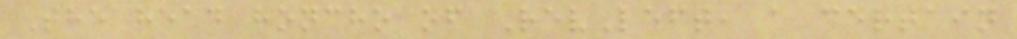The head honcho of RevLeft, a certain
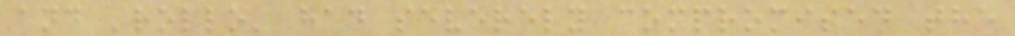and 'rollo' had severely compromised the
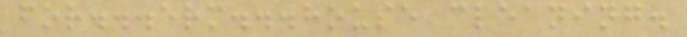for...erm...house cleaning.
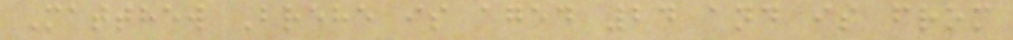Matthew Brehe is aged 24 and is from
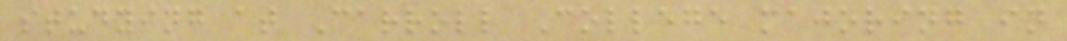studying at Carroll College majoring in
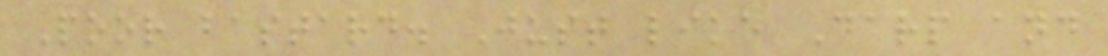Poor bastard. Just like Darp and
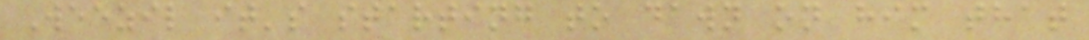Weezil it's starting to dawn on him that
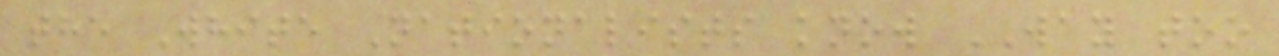the White Nationalists know WAY too
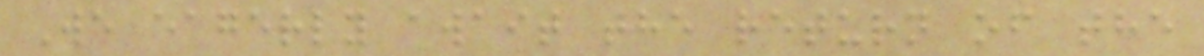We eagerly await the return of the
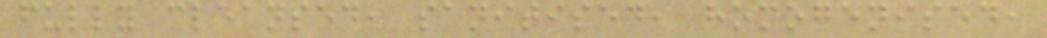fully cleansed, sanitised, homogenised,
